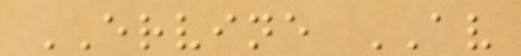ERVINE AV
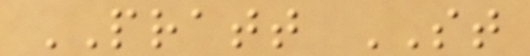PRATT ST
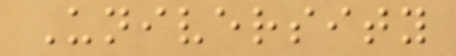University
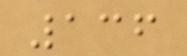136
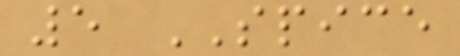5 SPICE
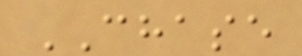CHASE
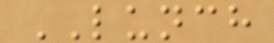LUNCH
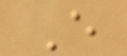E
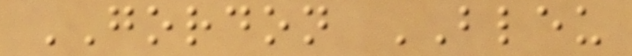GORDON BLEU
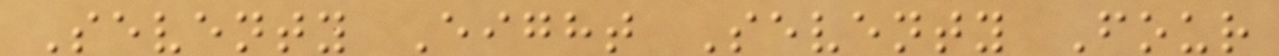Seventy Eight Seventy Four
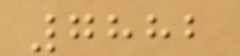7882
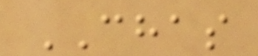CHAS
